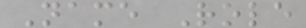Name Role
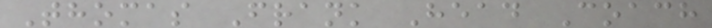Thomas Frank Head Coach
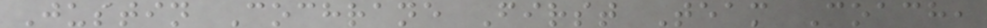Justin Cochrane First Team Coach,
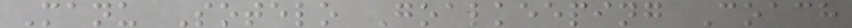Manu Sotelo Goalkeeping Coach
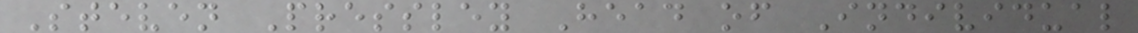Steven Pressley Head of Individual
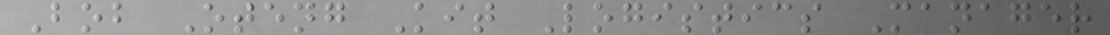Bob Oteng Kit Logistics Manager
